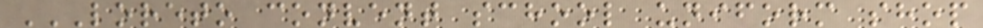LORETO CONVENT SCHOOL UNIFORM SHOP
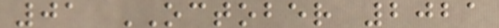01 OCTOBER 2021
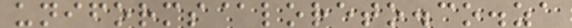uniforms@loreto.co.za
